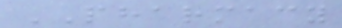PHARMACY
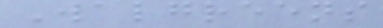Walgreens
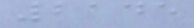2145
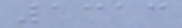1313
